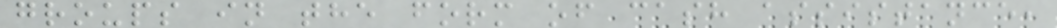groups in the form of cash assistance,
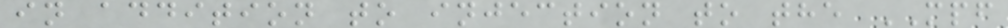in addition to injection to the MPF
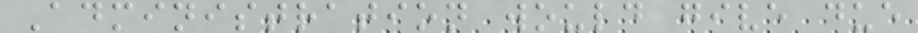Administration would give due
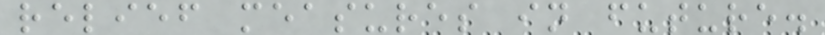relief measures in future.
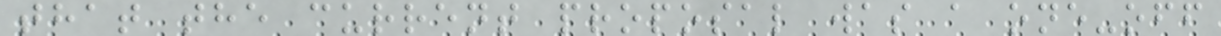that the current proposal was a one-off
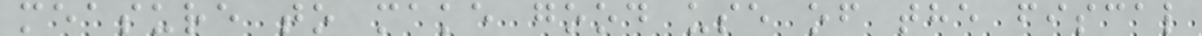measure to make good use of the fiscal
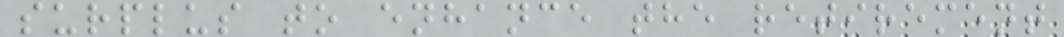surplus to enhance the retirement
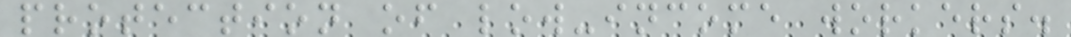protection of low-income workers.
